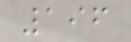196
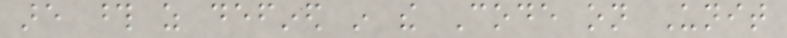are those as defined in the Code on Unit
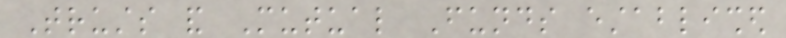Trusts and Mutual Funds established
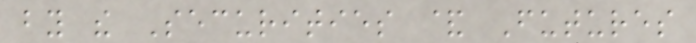by the Securities & Futures
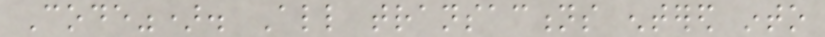Code"). All transactions entered into
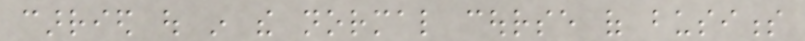carried out in the normal course of business
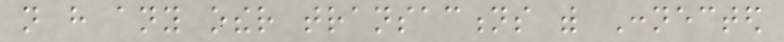not have any other transactions with Connected
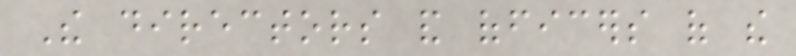The directors and officers of the
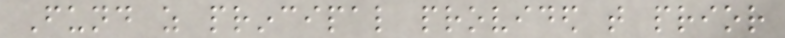Fund as principal provided that prior
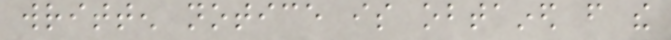written notice is obtained from the
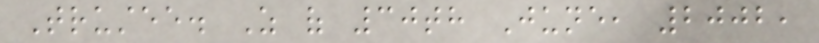Trustee. As of 30th June, 2002,
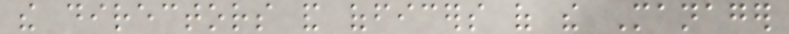the directors and officers of the Manager
